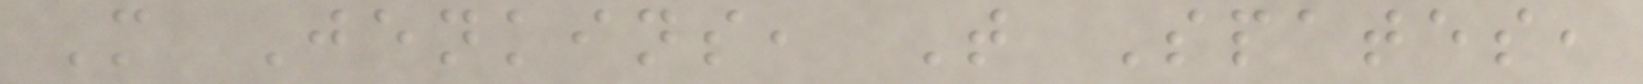M Jenkins, T Spates,
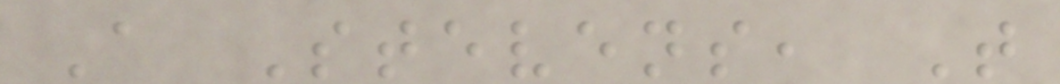A Stevens, T
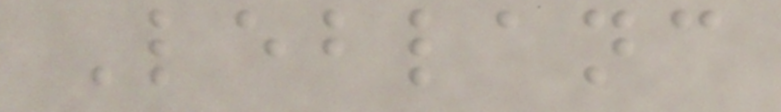Leblanc
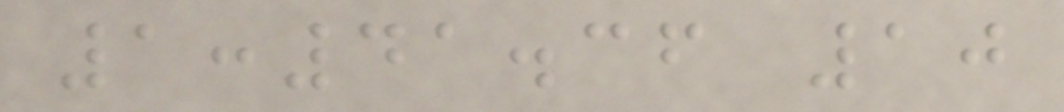1:41.36 10
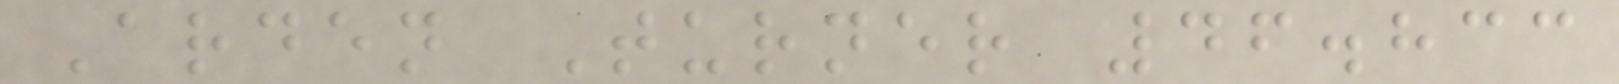Arden Turner 46.833
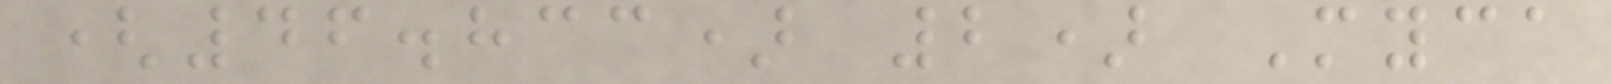(46.833) 2) Myca
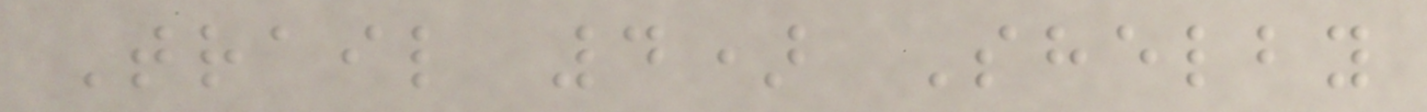Trail 4) Shelby
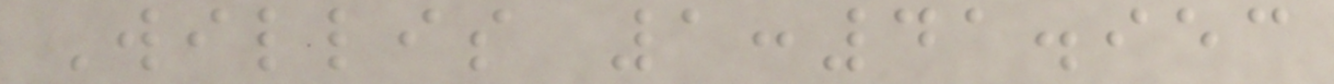Willis 1:41.953
